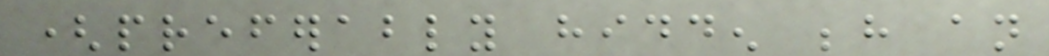(preferably hidden behind an
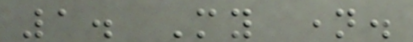1. My name.
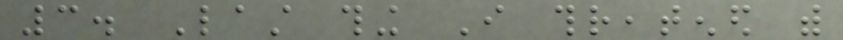3. Last thing I threatened with
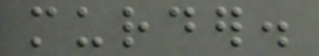murder.
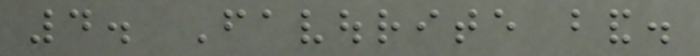4. Favourite band.
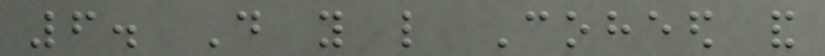6. Do you like Coheed and
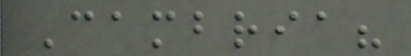Cambria?
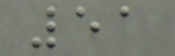51
